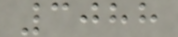3088
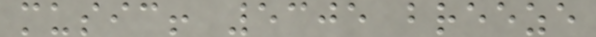music! 5305 breeze
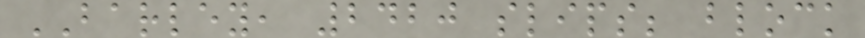BARLEY, 2420 slips; block
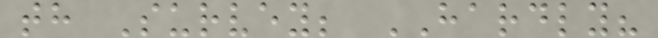th Survey; HARDLY?
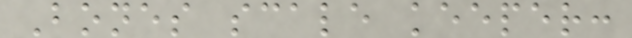Bones scale keeper:
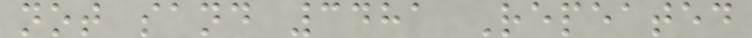not sand 3481 Repeated
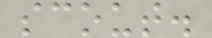scout.
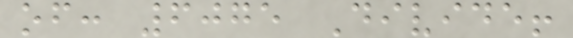of: 6075 Divide!
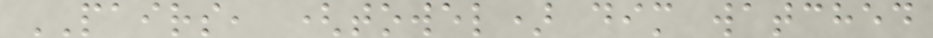PAIRS, (towel) dim watched
